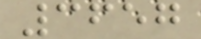3657
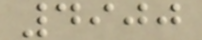4900
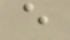e
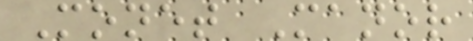Monet Manor
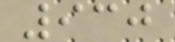930
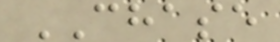CHASE
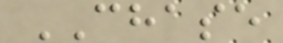CHASE
